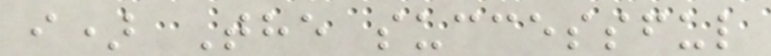i) The successful
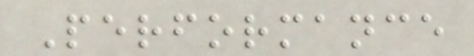Performance
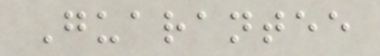Guarantee
